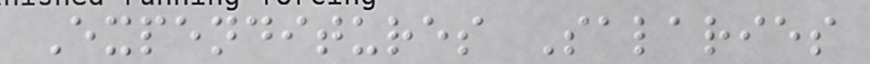Expenditures Salaries
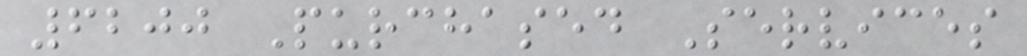6200 Purchased Services
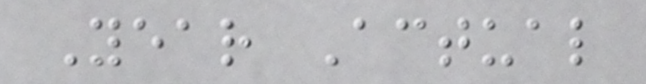Year Actual
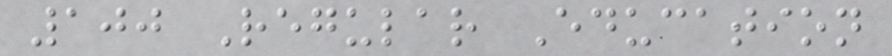100 Regular Education
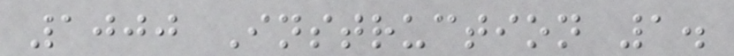1000 Instruction 1.
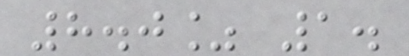8.0% 1.
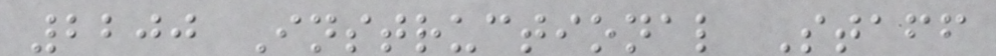2200 Instructional Staff
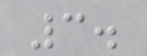3.
